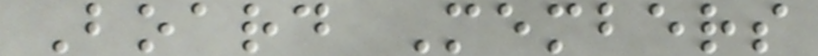Board Members
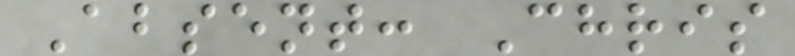Absent: Chris
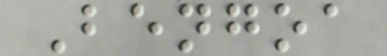Bengoa
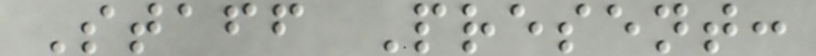Staff Present:
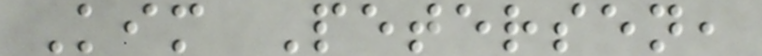Kim Petersen,
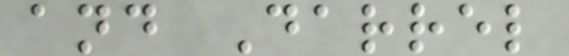and Darrel
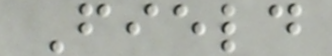Field
